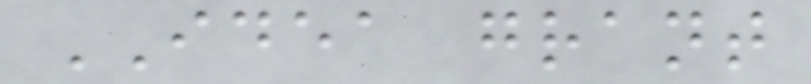IDEA grant
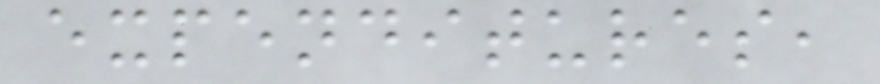expenditures,
